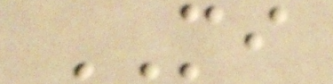MI
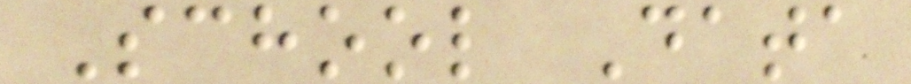School Data
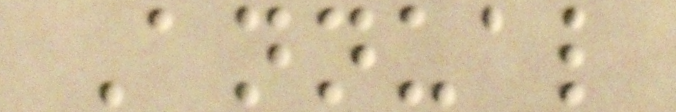Annual
